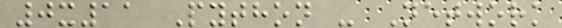0x11 Python - Network
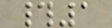#1
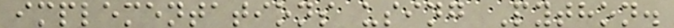implementations using Python.
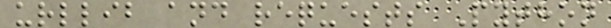urllib and requests Python
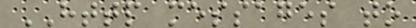HTTP messages to
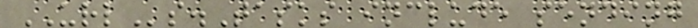URLs.Tasks include sending
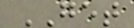GET
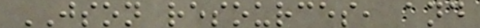JSON resources, and
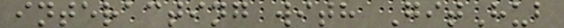interacting with GitHub
